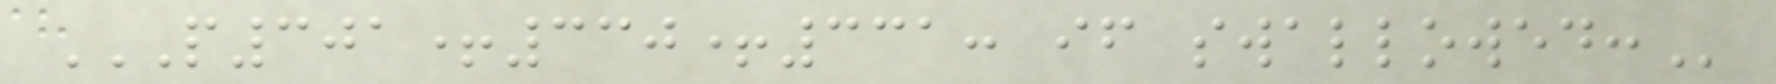P301+330+331: IF SWALLOWED:
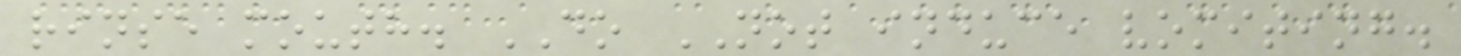rinse mouth. DO NOT induce vomiting.
